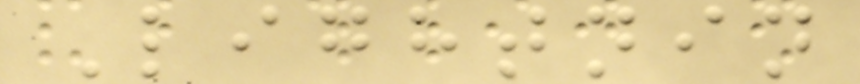Lightnin
